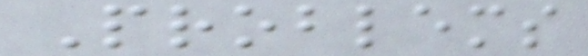Problems
